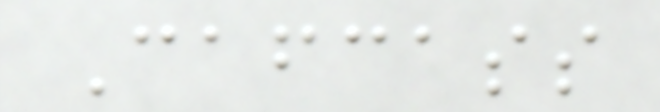Cafcass
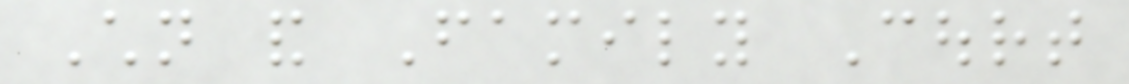Children and Family Court
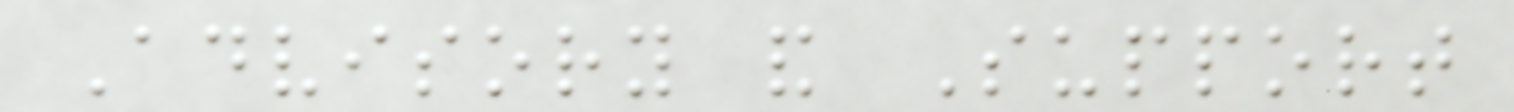Advisory and Support
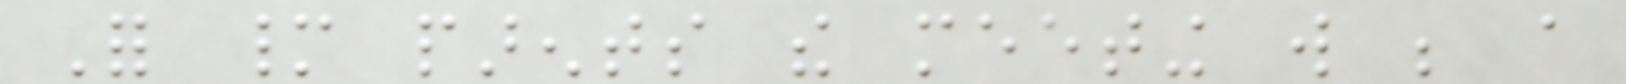For many parents the meeting will be a
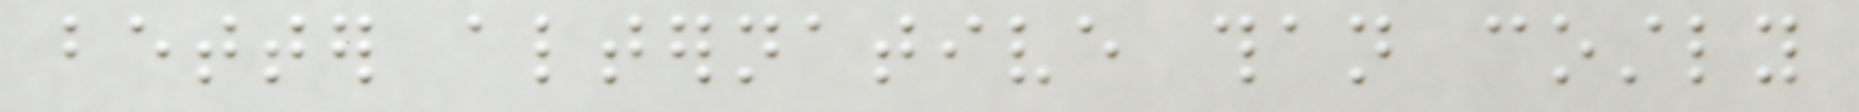better alternative than costly
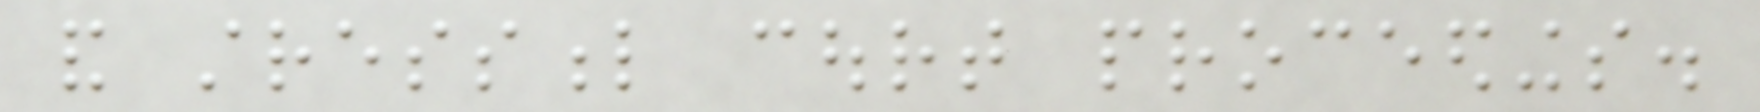and stressful court proceedings.
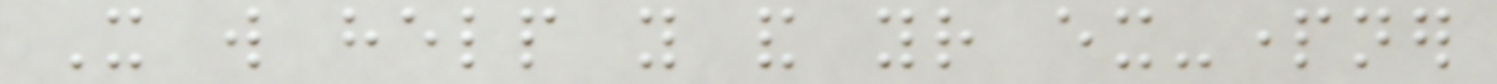It will help you and your ex-partner
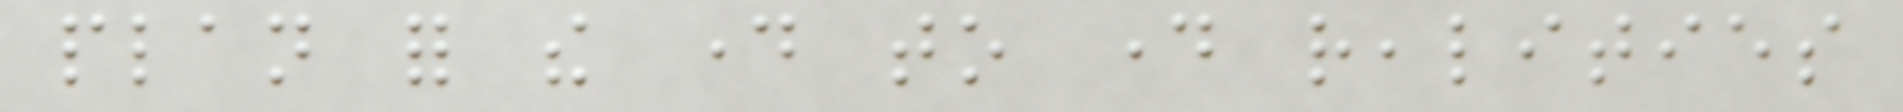plan for the day to day realities
